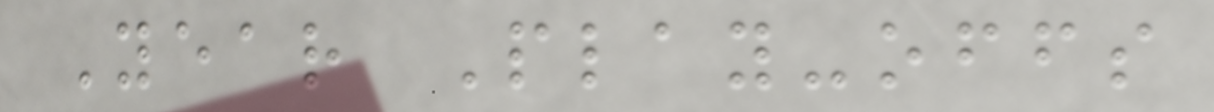Year Play-offs
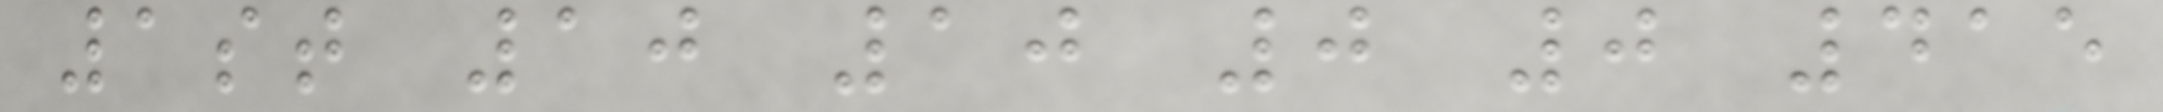1st 10 10 0 0 415
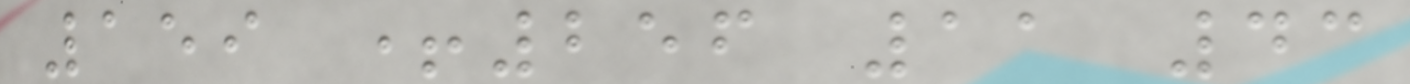159 +256 11 43
